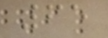65
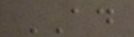AD
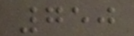750
